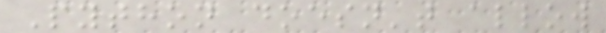Python doesn't allow
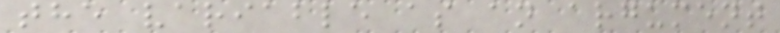the variable as an argument
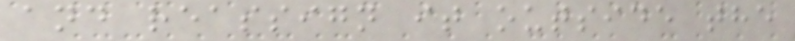and reassign it outside the
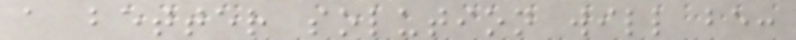a better solution will be:
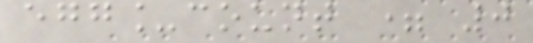egg_count = 0
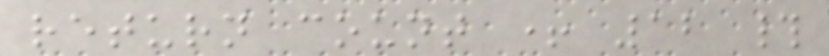return count + 12 #
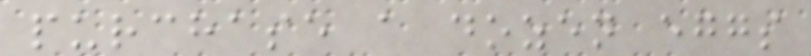purchase a dozen eggs
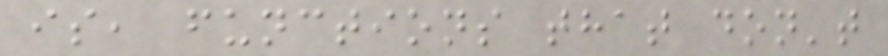is, functions that don't
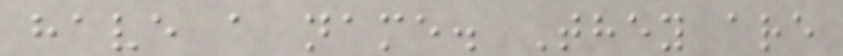have a name. They are
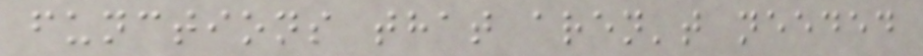functions that aren't needed
